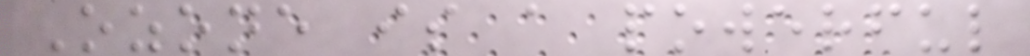Ozone is a powerful
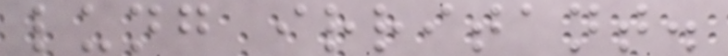lung irritant.
